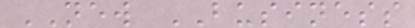NEW BUSINESS
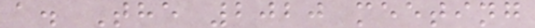a. The 2020 meeting
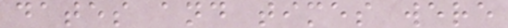dates and times were
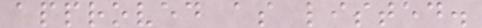approved as listed.
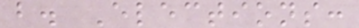b. Elections:
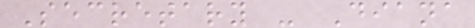Secretary - Diana
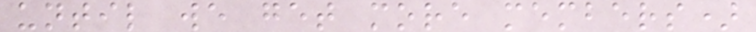until we get more members)
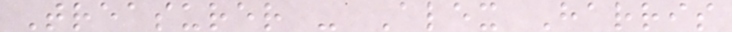Treasurer - Alex Harris
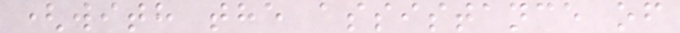(with the assistance of
